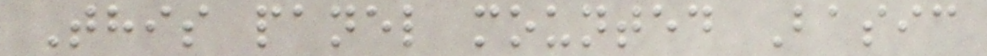This panel mounted Basic
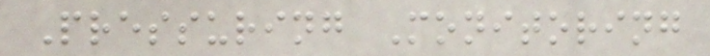Pressuring Monitoring
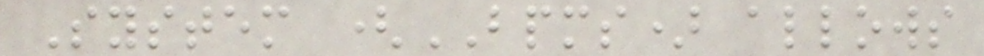System (BPMS) allows
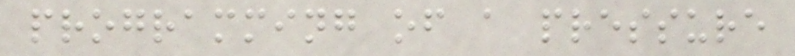programming of a pressure
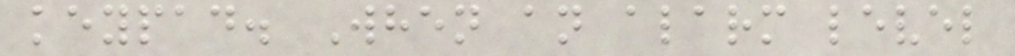keypad. When an alarm level
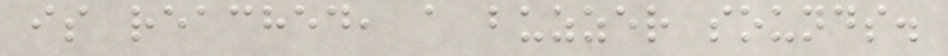is reached, a buzzer sounds.
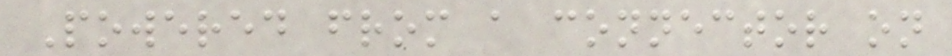Powered from a connector on
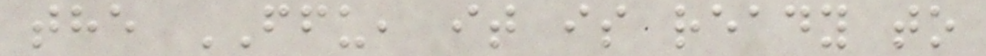the FFU, it is ready to
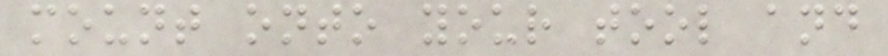mount onto your tool and
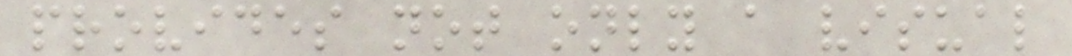provides not only a visual
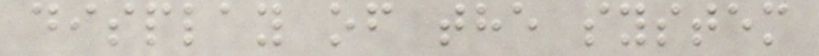display of the system
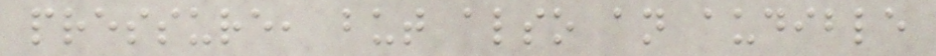pressure, but also an audible
